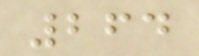264
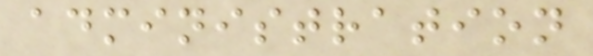administration
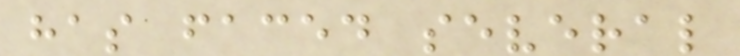has faced several
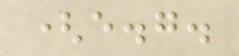(e.g.
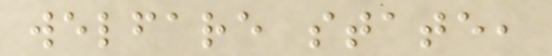welfare state,
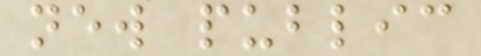new public
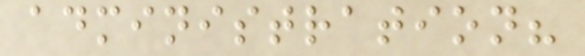administration?
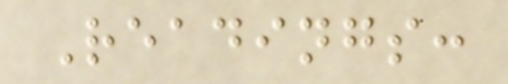Readings:
